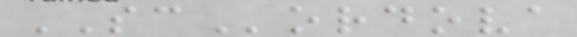SCordova
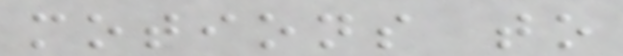motions to
